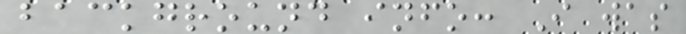background info: I was
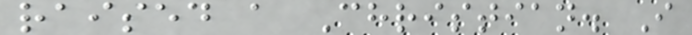raised a Christian. I
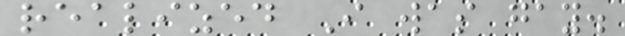realized I was gay.
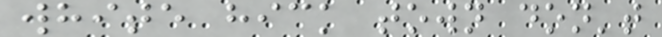white hick town don't
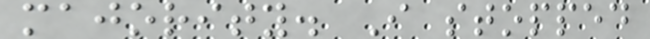majority. I stopped
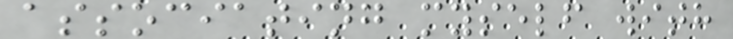associating myself with
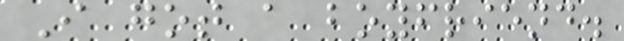I got a boyfriend.
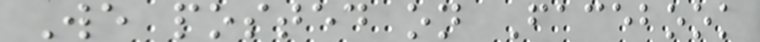We posted on Facebook
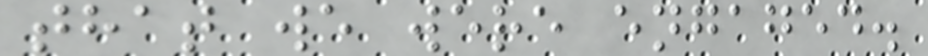that we were engaged.
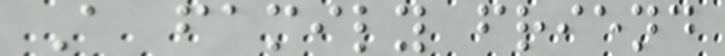A family friend
